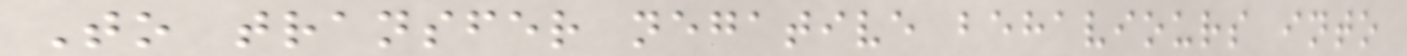To transfer negative behaviours into
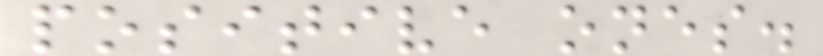positive ones.
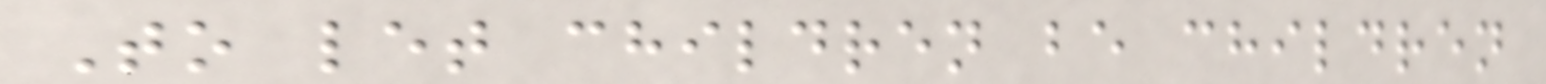To let children be children
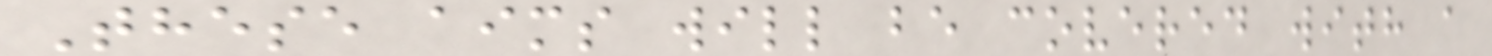These aims will be covered with a
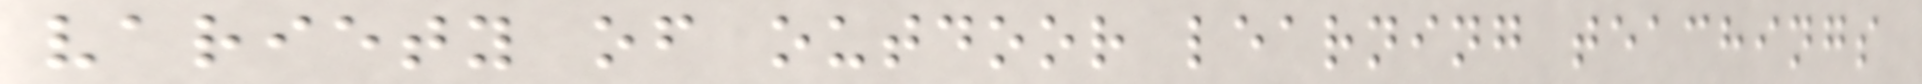variety of outdoor learning teachings
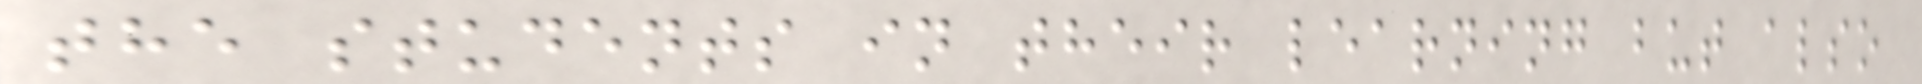the students in their learning but also
